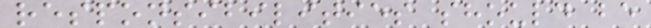responsibilities should be
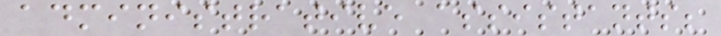administrative assistants;
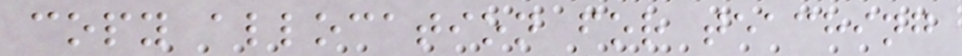copy allocation for teaching
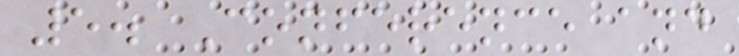5. Conference and
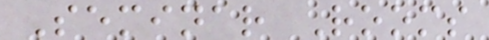Seminar Rooms
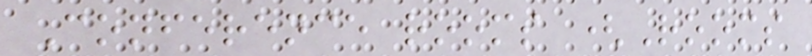Conference rooms (Rooms
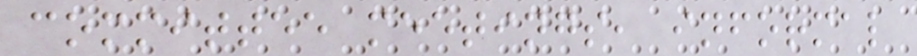committee meetings, informal
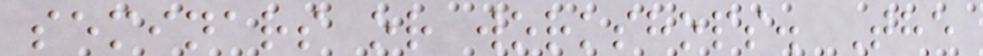seminars or workshops. The
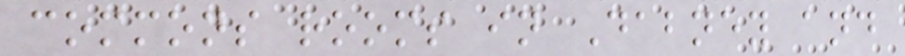commons rooms in Dabney and
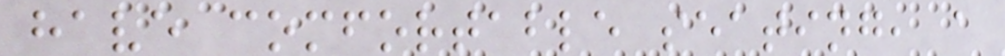have comfortable seating, a
